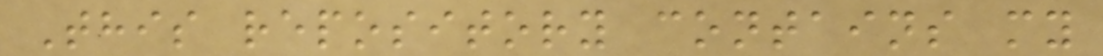This repository contains my
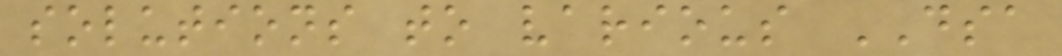solutions to various DSA
